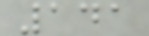141
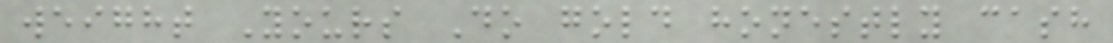weight Yours Do gold honestly cash
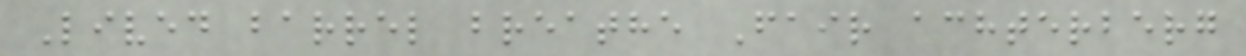Lived barrel breathe Fair achterberg
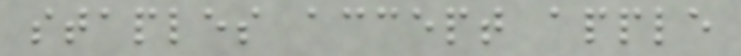staples accept apple
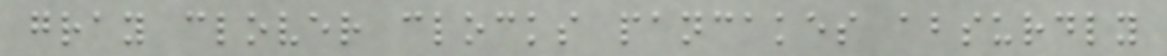gray clover clocks pancakes absurdly
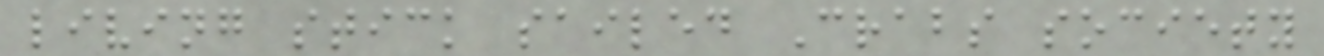living stick sailed Crabs society
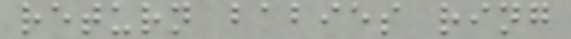return babies ring
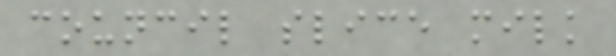council slice milk
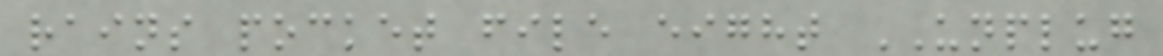rains pocket file eight UNPLUG
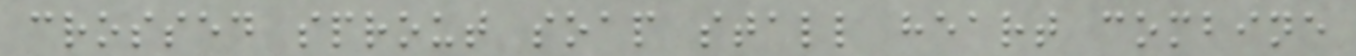crossed sprout soap stall heart combine
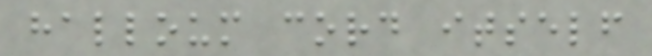halloum cord itself
